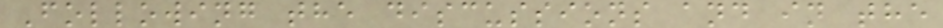Following the discussions and in the
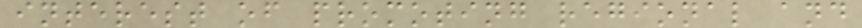interest of promoting regional and
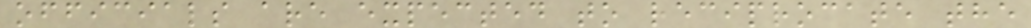officials are expected to reciprocate the
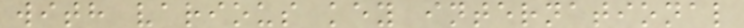with various key international
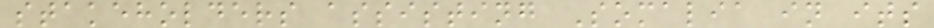stakeholders assisting Somalia in its
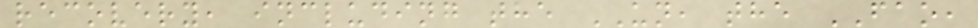recovery, including the UN, the FAO,
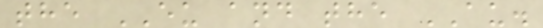the EU and the AU.
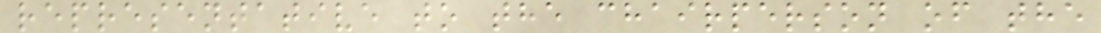representative to the chairperson of the
